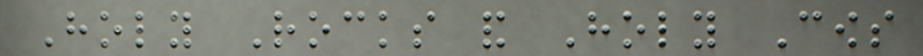Holy Rocks and Holy Cows
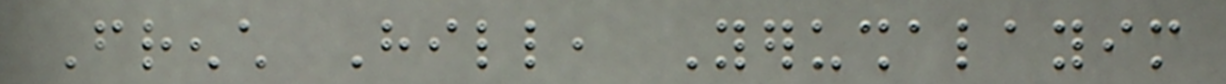French Hill, Yerushalayim
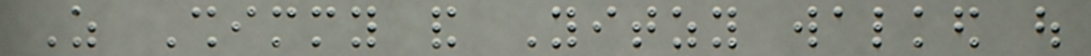As Shimmy and Yitzy walked out
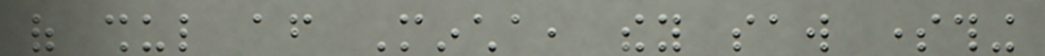of shul after Mincha, they saw something
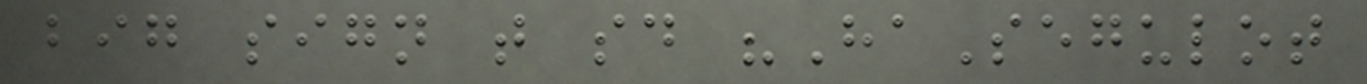big sign that said "HaSegulot
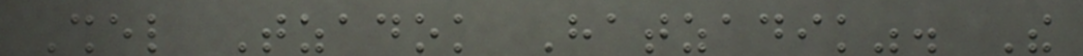Shel Tzadok Hatzadik". The
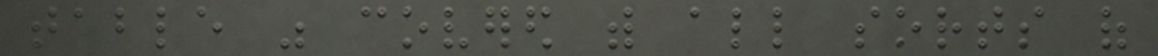table was covered with all sorts of
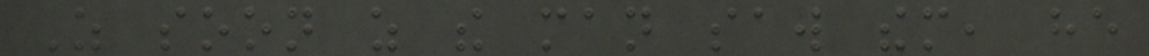As soon as the man saw them, he
